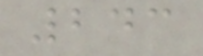243
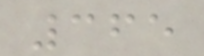365
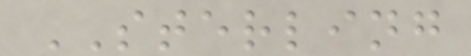STERLING
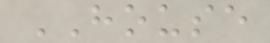HOUSE
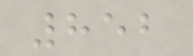852
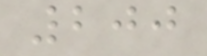200
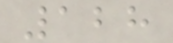128
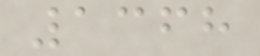1368
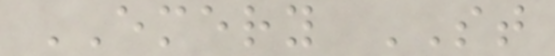EMERY ST
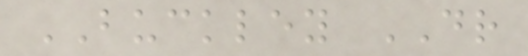BUCKLEY DR
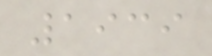1939
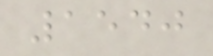1540
